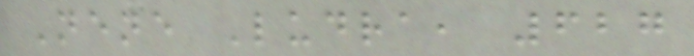Nene Ludra, 627
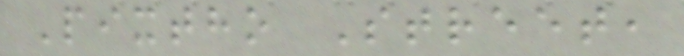Pixtho Street,
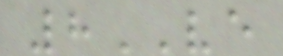8VE
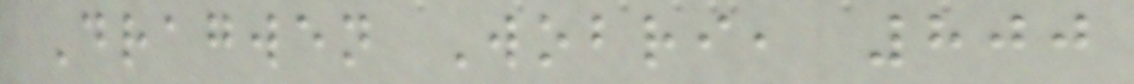Dragwen Wobri, 800
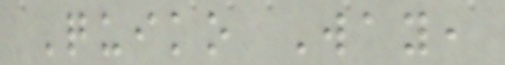Quiko Way,
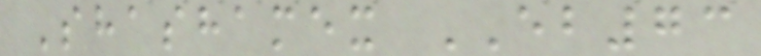Shashamex EB73
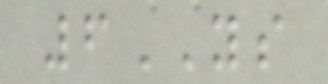6YS
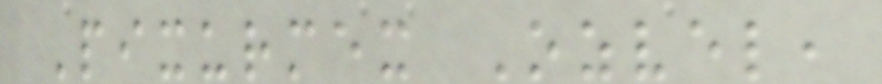Pixurmex Ozvel,
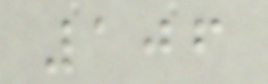106
